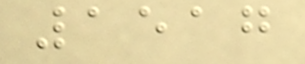1517
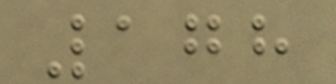178
